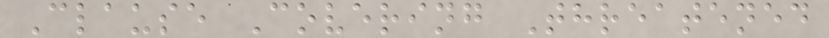Clause Covering Threatened
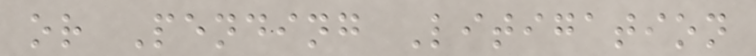or Pending Litigation
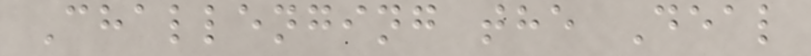Challenging the Deal
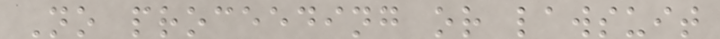No proceeding or lawsuit
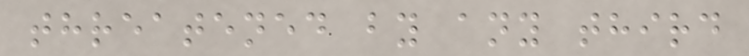threatened by any third
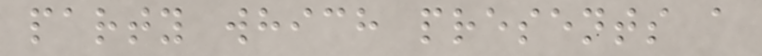party which presents a
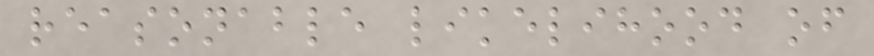reasonable likelihood of
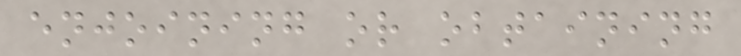enjoining or obtaining
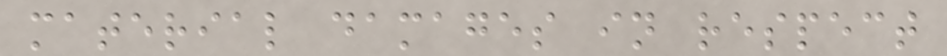material damages in respect
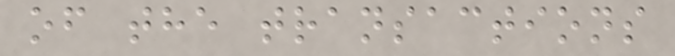of the transactions
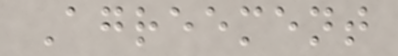Agreement
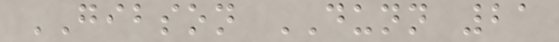GIBSON DUNN 21
